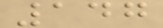147
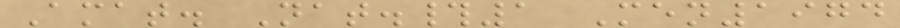Amat. Nat.#1 Men1974
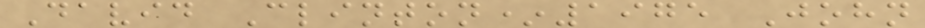David Clinton*1975 John
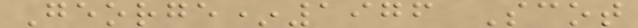George*1976 Scot
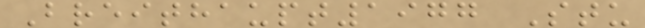Breithaupt1977 Stu
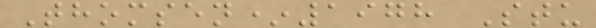Thomsen*1978 Stu
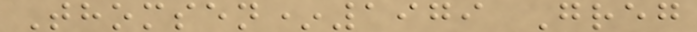Thomsen*1979 Greg
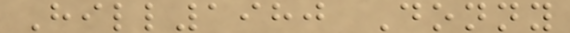Hill1980 Donny
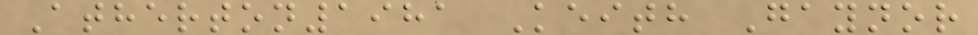Atherton1981 Keith Gaynor
